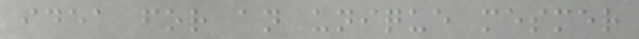idea for an unique mesmer
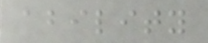ability
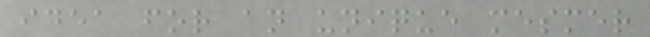idea for an unique mesmer
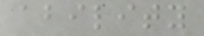ability
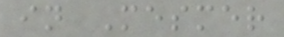in Mesmer
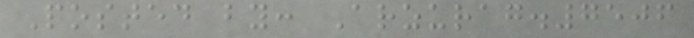Posted by: Arzurag.7506
